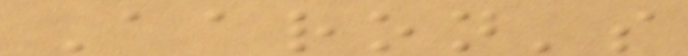Aaron's
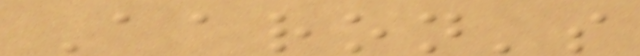Aaron's
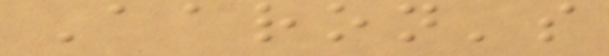Aaron's
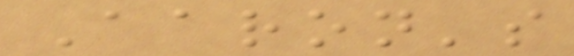Aaron's
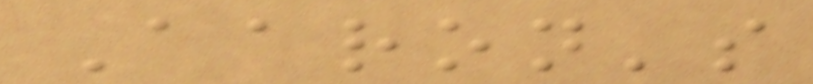Aaron's
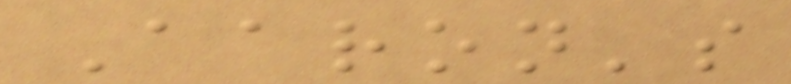Aaron's
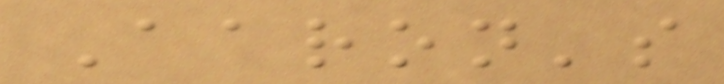Aaron's
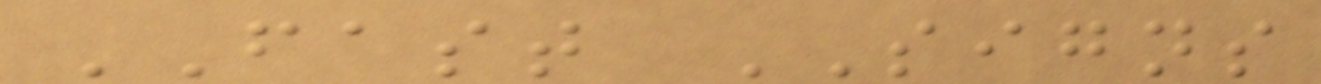FAST SIGNS
